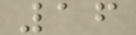16
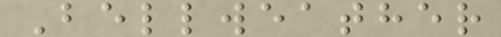Bellweather
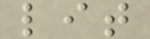lit
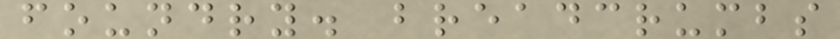foundry. breadcrumbs
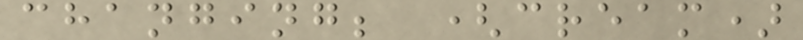changing; (cream)
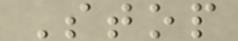Stop
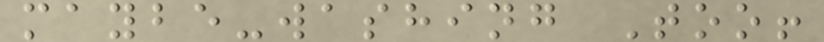maybe-washing Too!
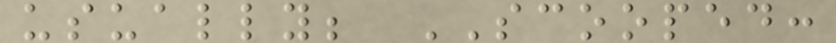usually; SCOOPED:
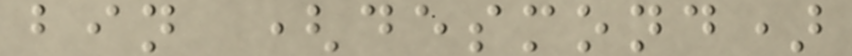bin (desmond)
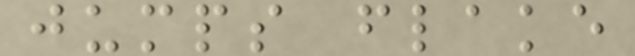jumps flake
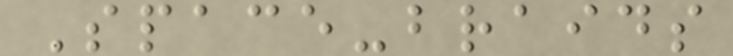Space-braids
